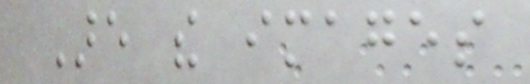Are the images
